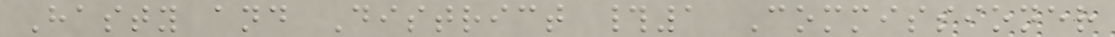Hasty and District #1 Commissioner
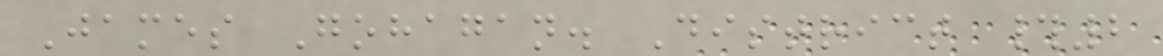James Gohagan. District #2
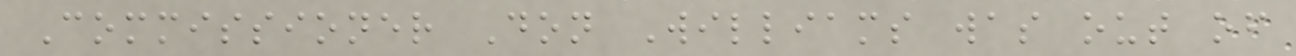Commissioner Don Williams was out of
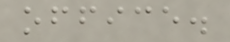office.
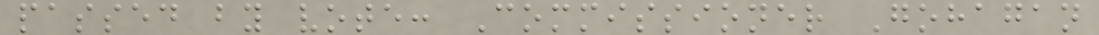passed by vote: Commissioner Gohagan
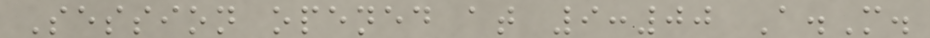Session opened at 9:00 A.M.
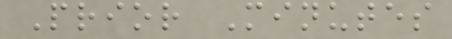Prior Minutes
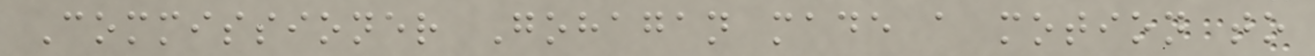Commissioner Gohagan made a motion to
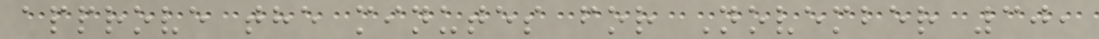approve the minutes for November 30,
